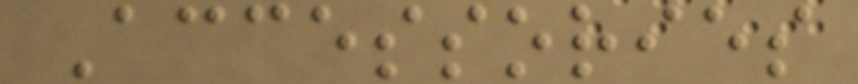Accessories
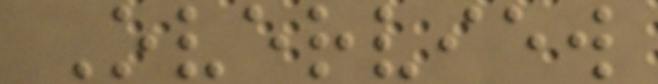Overview
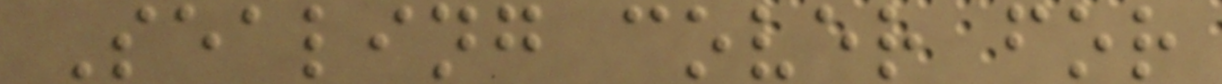Sealing cover for
